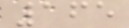165
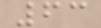63
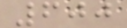600
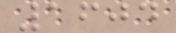1604
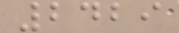2429
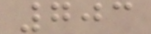703
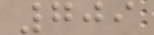709
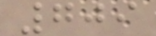709
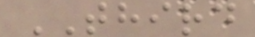THIRD
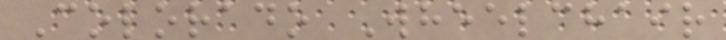Colorado Wheelchair
